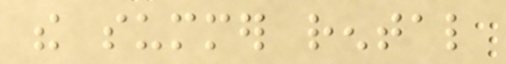the summer rental
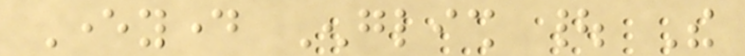Everyday English | The
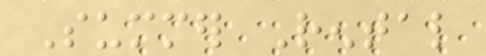Summer Rental
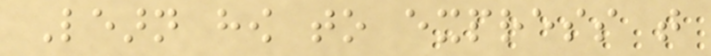Learn how to express that
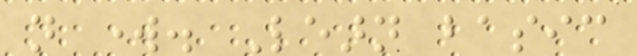not work. Learn basic
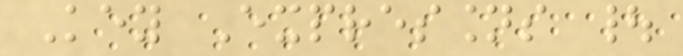Key Expressions |
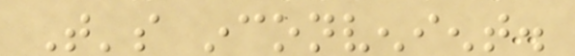That's inconvenient.
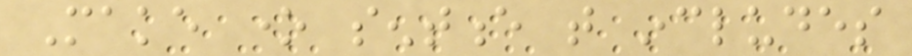Make one sentence that includes
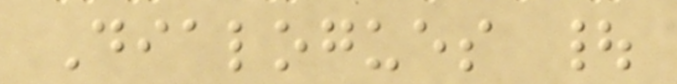Dialogues |
